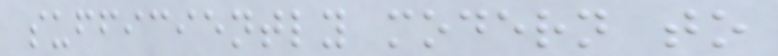sufficiently modern to
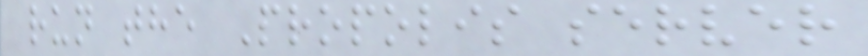run the Propolis server
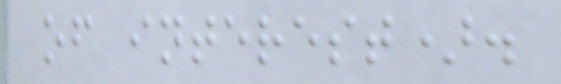of interest).
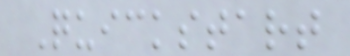Quickstart
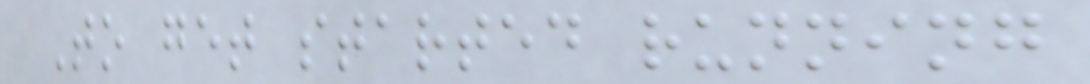To get started running
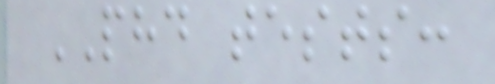PHD tests:
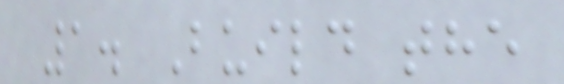1. Build the
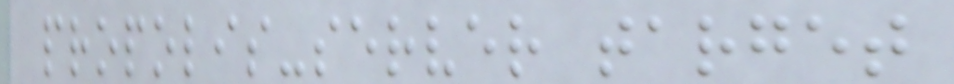propolis-server target
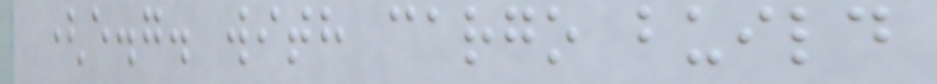(e.g. with cargo build
